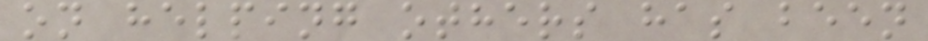on helping others has been
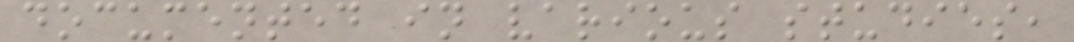documented in various studies,
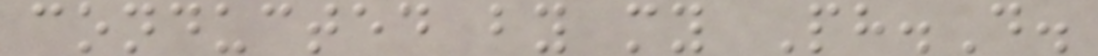conducted by my Ph.D.
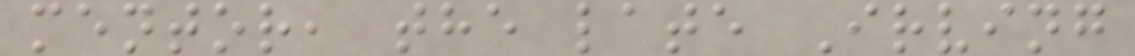mentor, the late Irving
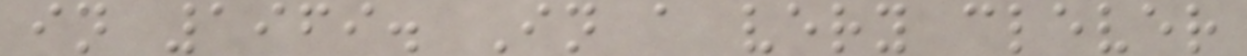in 1969. In a very clever
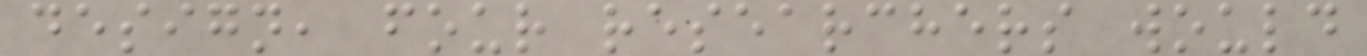design, four researchers would
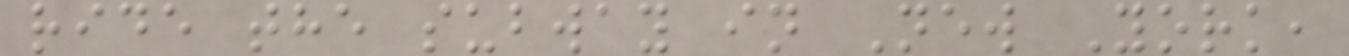ride the subway in New York,
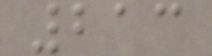213
